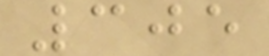305
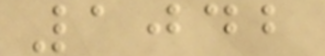1042
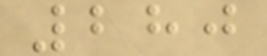280
